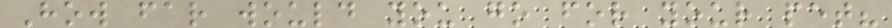How far would you go for your pet?
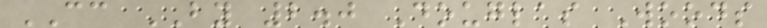CC BY 2.0 Douglas Woods
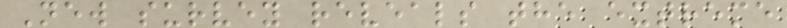New survey reveals the extreme
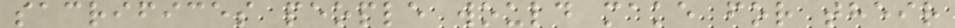sacrifices people would make for their
